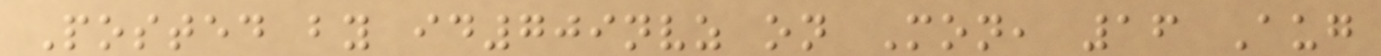Posted by id709nvz on Mon, 16 Aug
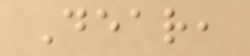Dear,
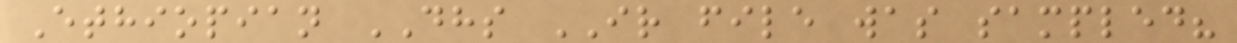Ethiopian DHS IR file was sampled?
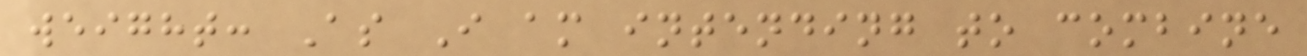weight: As I am intending to combine
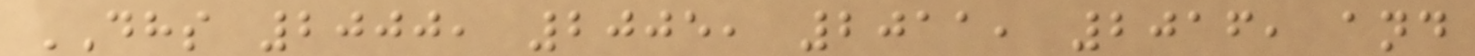DHS 2000, 2005, 2011, 2016, and
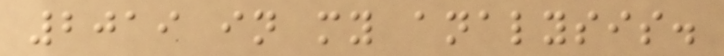2019 in my analysis.
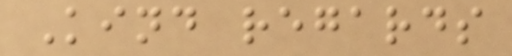Kind regards
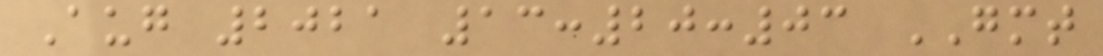Aug 2021 13:20:03 GMT
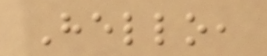Hello,
